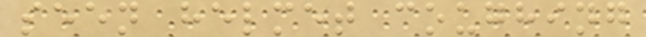seen helmet coughing
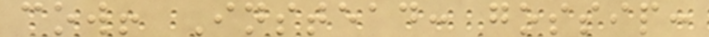cow! Instead: gossip:
